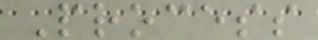Process
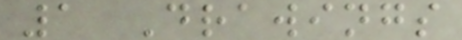1 Drawings
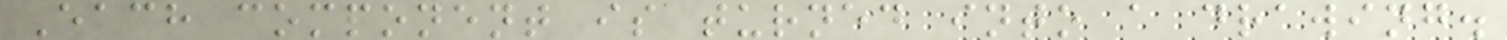Each component is turned into a drawing.
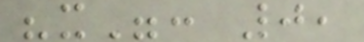"x": 0,
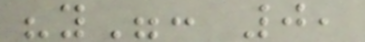"y": 0,
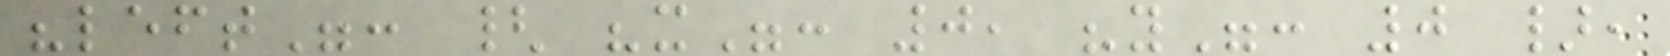"left": { "x": 0, "y": 0 },
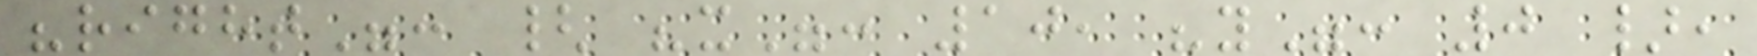"right": { "x": 10, "y": 0 },
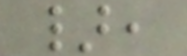},
